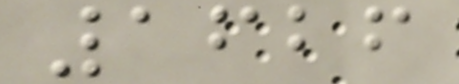1626
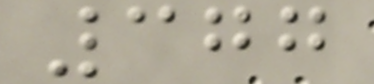377
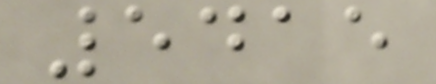5415
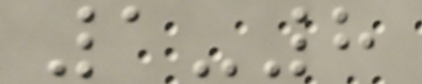1-8
